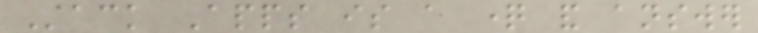Stack Apps is a question and answer
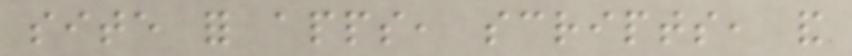site for apps, scripts, and
